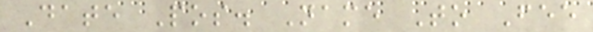Date Pos. Name To Fee
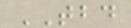TBD
